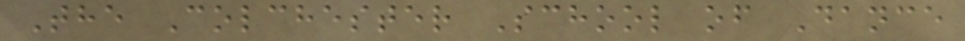The Colchester School of Dance
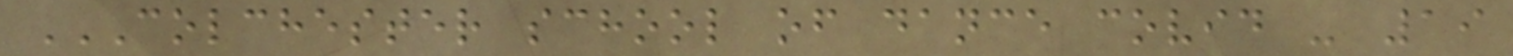COLCHESTER SCHOOL OF DANCE COVID - 19
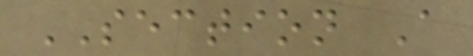SECTION A
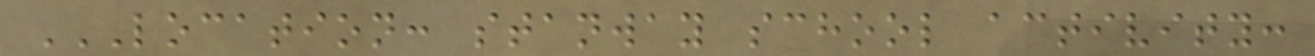LOCATION: STANWAY SCHOOL ACTIVITY:
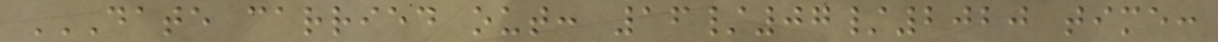DATE CARRIED OUT: 16/07/2020 TIME:
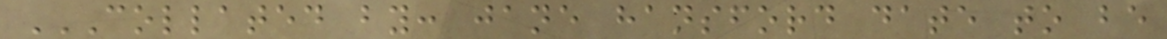COLLATED BY: JANE HANSFORD DATE TO BE
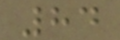84
